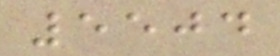5504
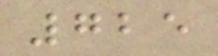725
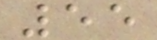55
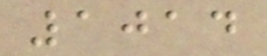1014
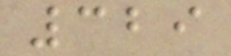329
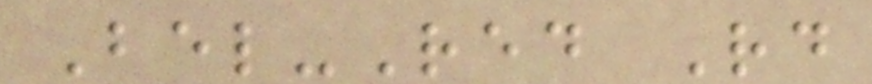Bel-Red Rd
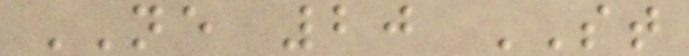NE 20 ST
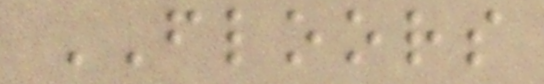FLOORS
